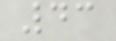43
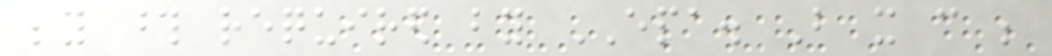beyond those required by EPA. But it can be
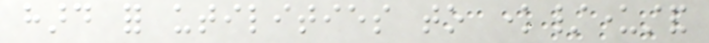hard for utilities to know/understand
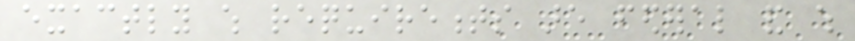exactly which requirements are federal and which
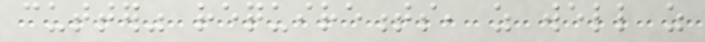cutter" requirements, as well as
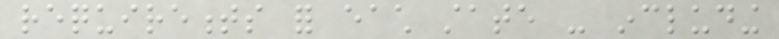requirements for each state - including
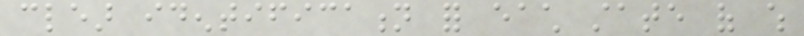clear identification for each state of which
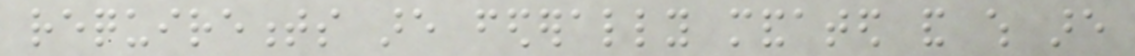requirements are federally mandated and which are
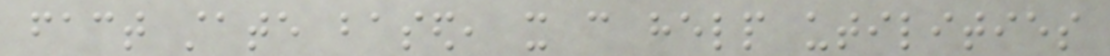fact state based, it can help utilities
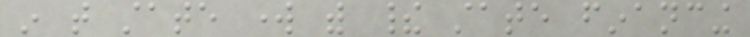in that state work with their state financing
